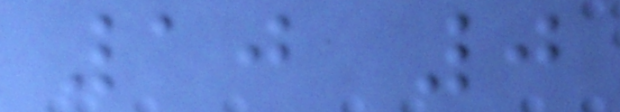10 0
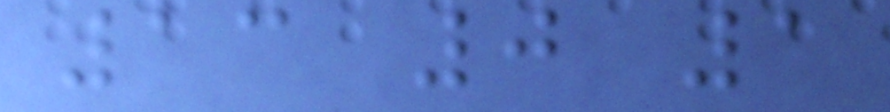13 0 1
